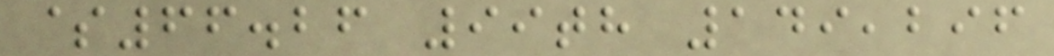$66.26 99th 149,296
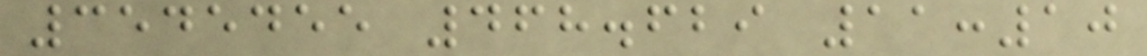3545455 468.629 11:10
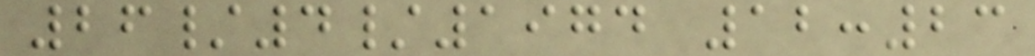26/4/1974 12:23
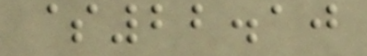$22.10
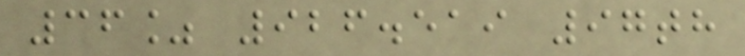36% 926.519 97th
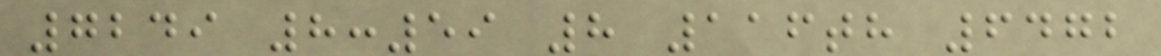7249 8:59 8 116th 6472
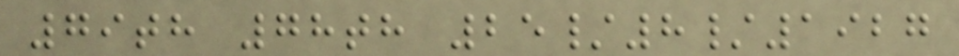79th 78th 25/8/1927
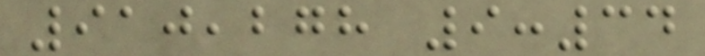910,278 9:34
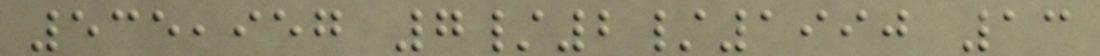535,957 7/2/1990 13
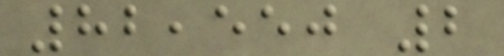82,550 2
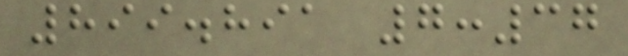899.891 7:37
